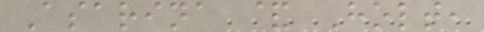Asarina & Holt,
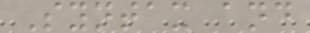Syntax and
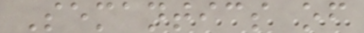Semantics of
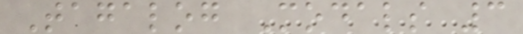Tagalog Modals 3
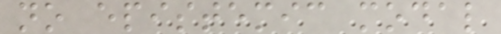no epistemic modal
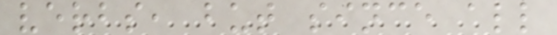verbs, but since all
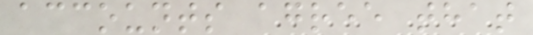accounts agree that
